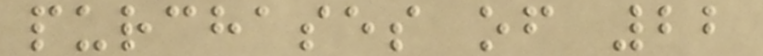purchases of 22
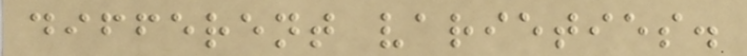different varieties.
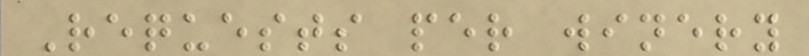Requests per winery
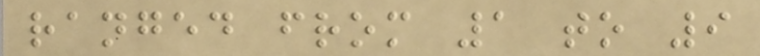ranged from 1 to 9
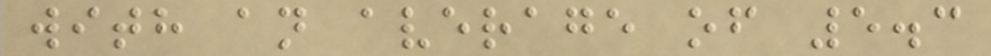with an average of 5.3
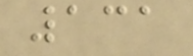131
